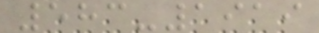583-1919
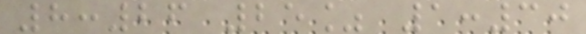8:26 25% 1:30
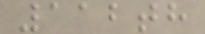112th
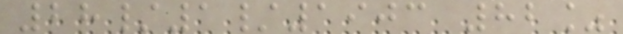28/1/1903 82%
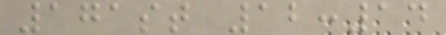171st 12:14
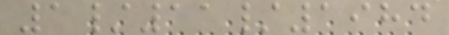1/11/1984
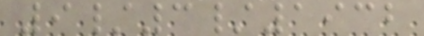9/3/1932
